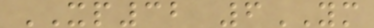XP32 6YM
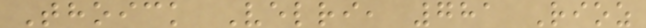Thoick Velri, 781 Rioz
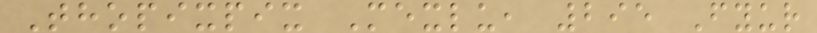Thopixpix Mexlu, 295 Fyur
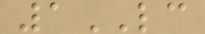1LC
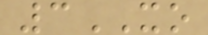3XO
